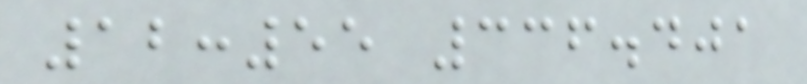12:55 336.401
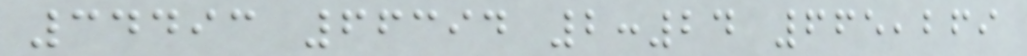34493 66394 2:24 665,269
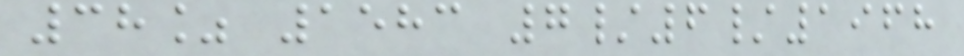38% 1583 7/6/1968
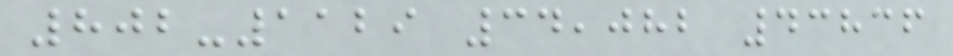802-1129 34,082 43836
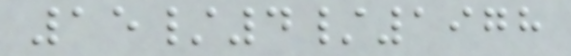15/4/1978
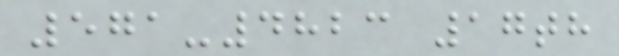571-4823 17th
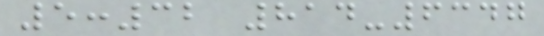5:32 814-6347
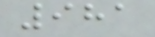981
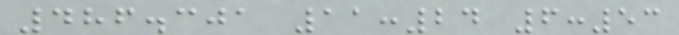486.301 11:24 6:53
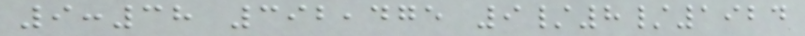9:38 392,475 9/8/1924
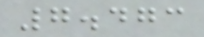7.473
